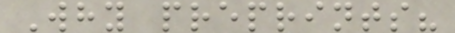Why preprints?
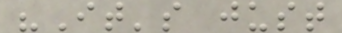"It's just
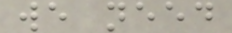we need
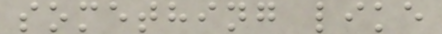something like
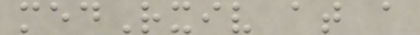medRxiv at a
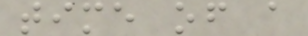time of a
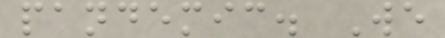pandemic. We
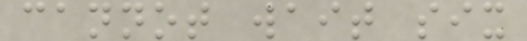cannot wait six
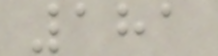181
